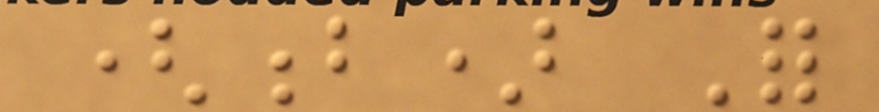(b) For
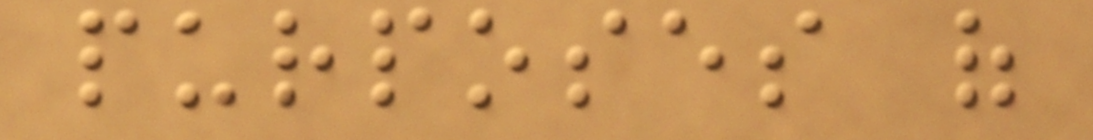purposes of
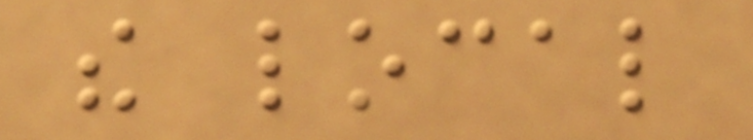the local
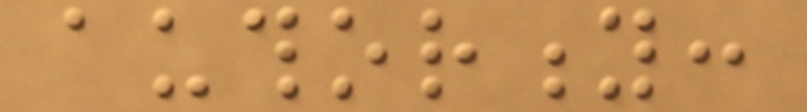authority:
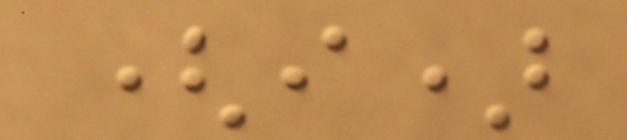(i)
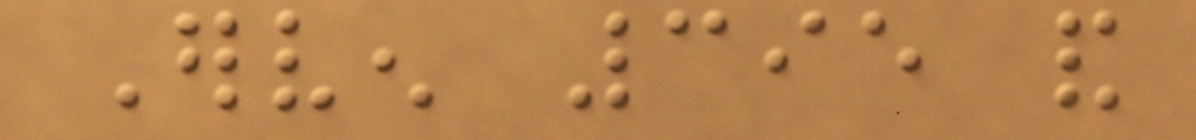Erven 395 and
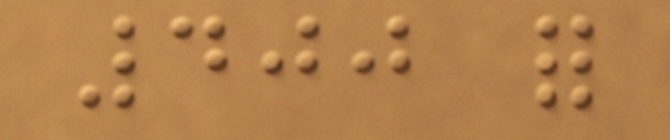400 for
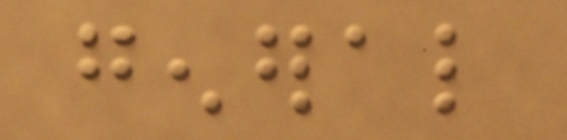general
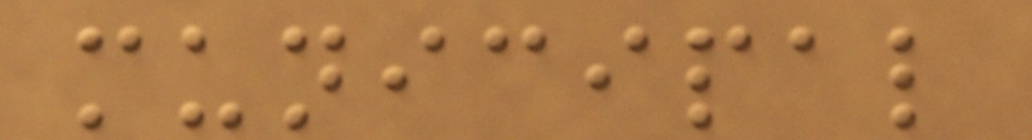municipal
